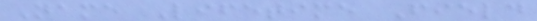Name Lifetime Field
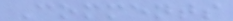Comments
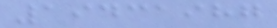19431987
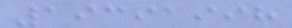19391998
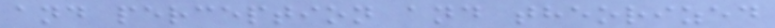and perception and theorized
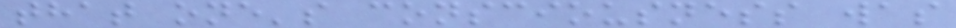that one's consciousness was
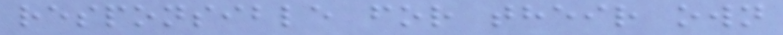responsible for their own
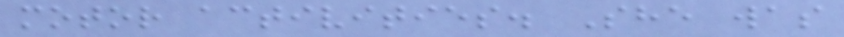motor activities. She was
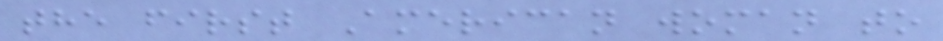the first American woman to
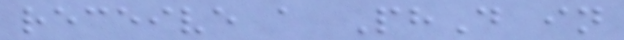receive a PhD in
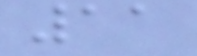11
